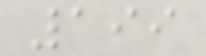199
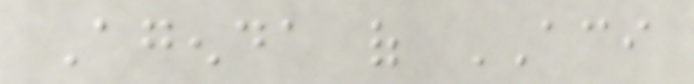Agenda of ACI
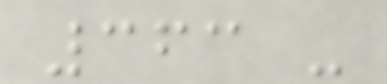363 -
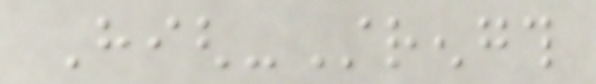High-Strength
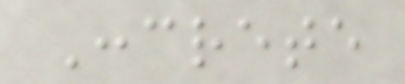Concrete
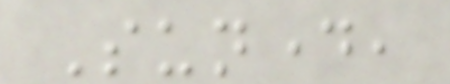Sunday,
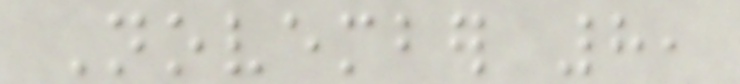November 8,
